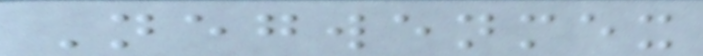Negwenmex
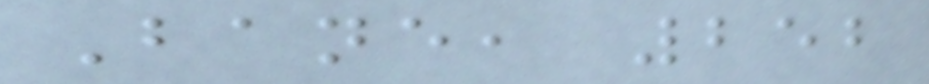Bane, 252
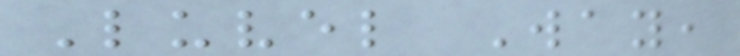Luvel Way,
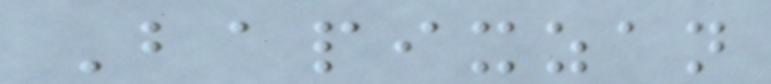Bapixzan
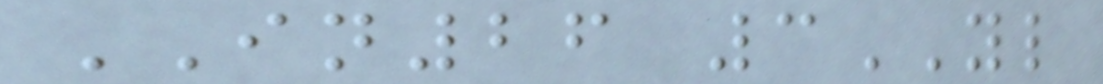IN26 3YL
